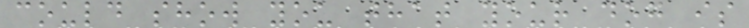could show you that your dog is
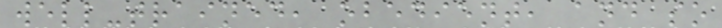well-trained, obedient, and so
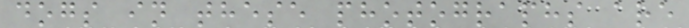dogs in these photographs are
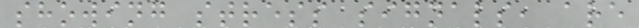showing stress signals, are
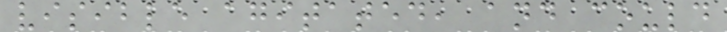visible agitated, and could
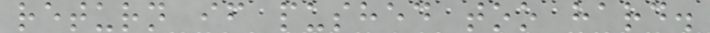return if pushed too hard.
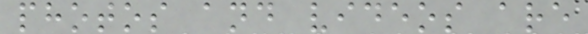photos and videos are
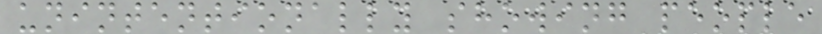unintentionally showing people
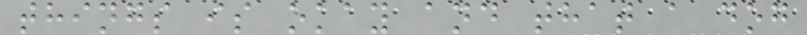things is okay and that a dog
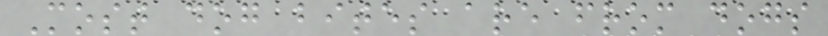Most dog bites are from dogs
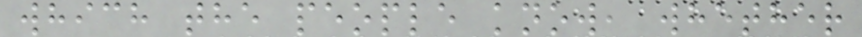which the people know, whether
